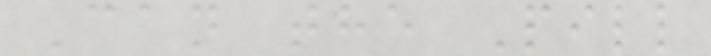Can the Pill
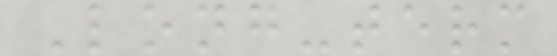Long-term
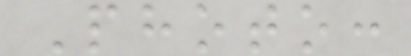Photo:
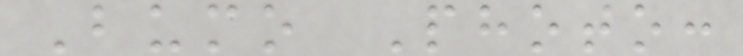Bumo Photo:
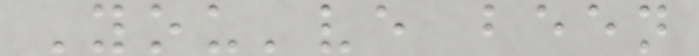You've been
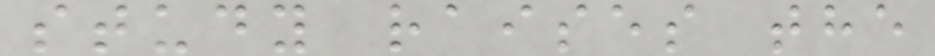study raises the
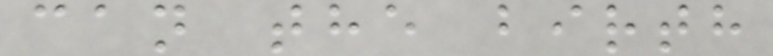can the birth
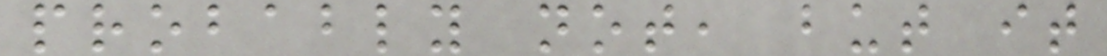probably not, but it
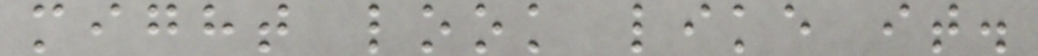might look like it.
